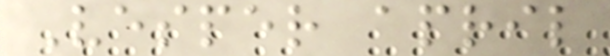Vesper april
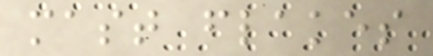mast flakes
